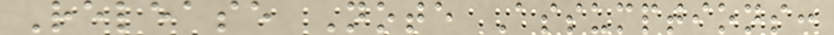Release Note Assumptions:
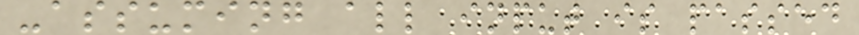-assuming all input is passed
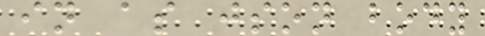in as json body
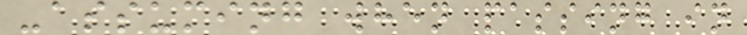-assuming when passing in
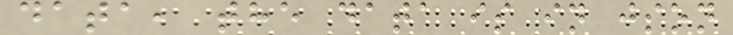data, the data is in json
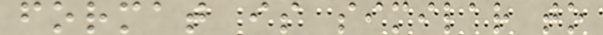format is similar to
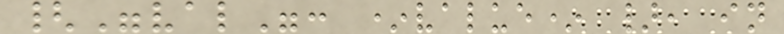{"val": *value* }, in
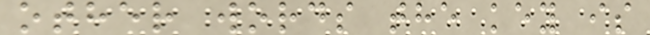other words the key is
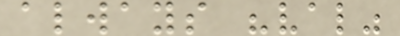always "val"
